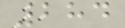284
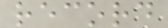record
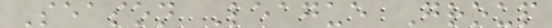Season League Group
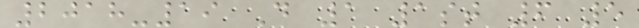2018-19 D 1 1st 6 5
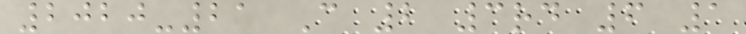2020-21 C 2 3rd 6 1
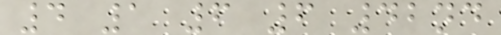4 1 6 6 42nd
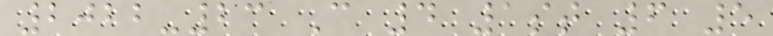2022-23 C 4 1st 6 5
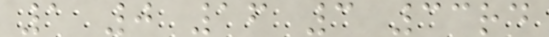1 0 16 3 33rd
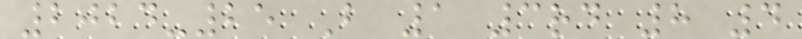2024-25 B 1 3rd 8 4
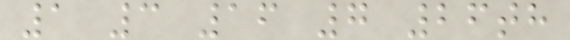1 3 16 7 26th
